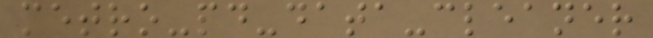metro-pd-data-cleaner
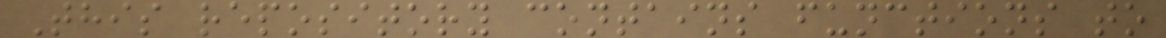This repository contains functions to
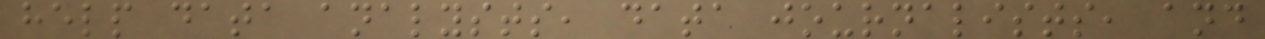help data analysts, data journalists, and
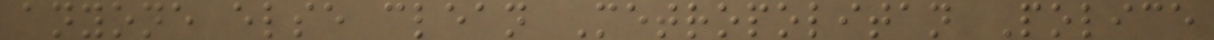anyone else clean Metropolitan Police
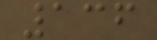136
